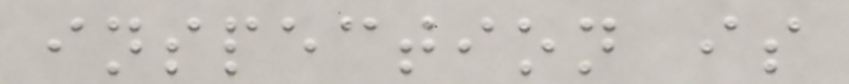inspection is
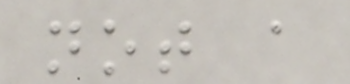not a
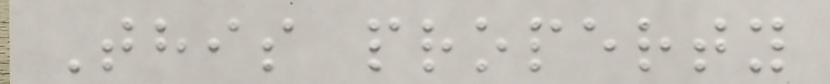This property
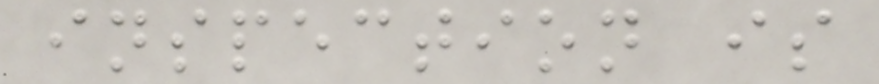inspection is
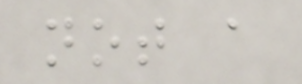not a
